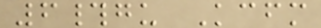6#gu Kcfm
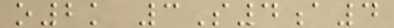o2k 3S4a4
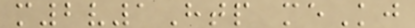m2v1Htp meKj
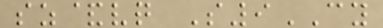sz&vq S9CY
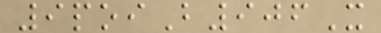9poiB906X
